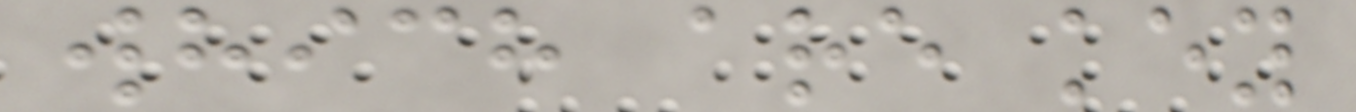which are key
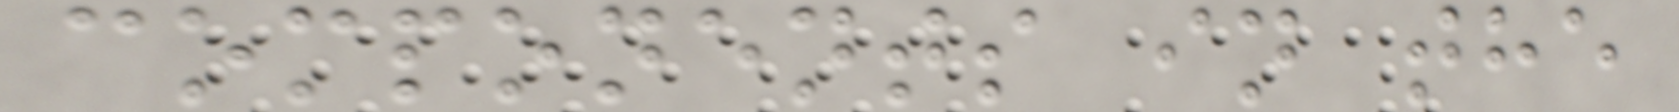components in the
